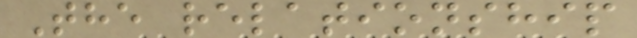The relationship
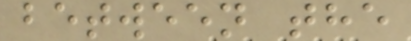between the
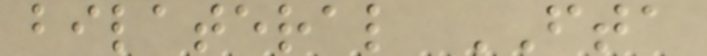bilateral FTA
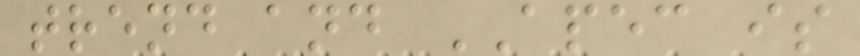trend and APEC is
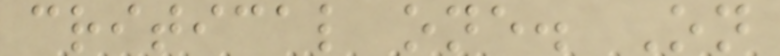critical one. On
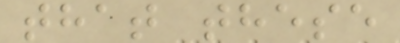that these
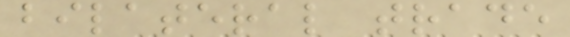bilateral trade
